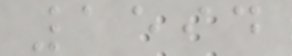1594
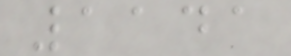1141
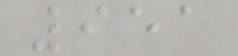951
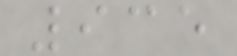935
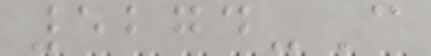5274-C
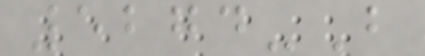5274-B
